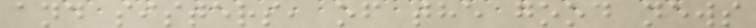and sisters, of the good news
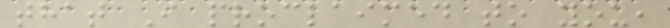that I proclaimed to you,
